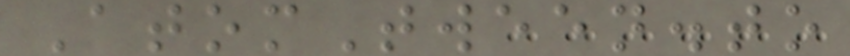AtomTween.to
